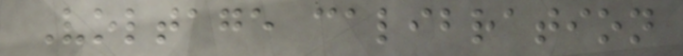Voltage calibration
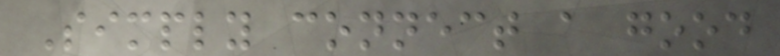Simply connect a good
